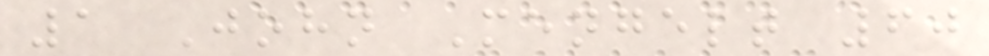1 John Mengelt 60
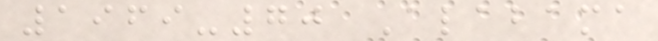1969-70 Alabama
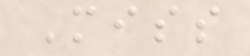Miss
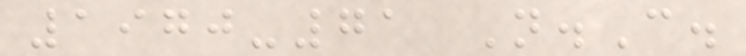1970-71 N.C.
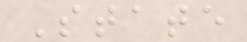State
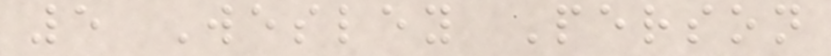5 Wesley Person
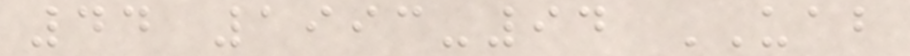44 1993-94 UAB
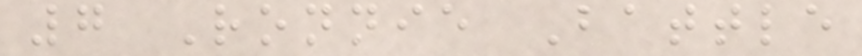7 Ronnie Battle
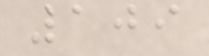109
